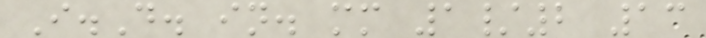I.D. in. mm 1/2 13
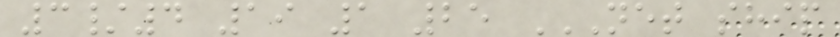3/4 19 1 25 NET SHIP
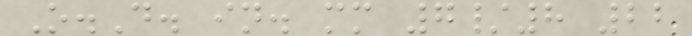O.D. in. mm 7/8 22
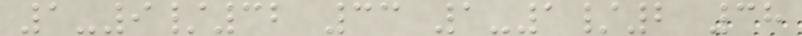1-9/32 33 1-1/2 38
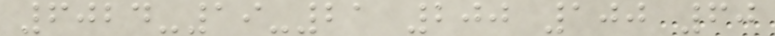6024-19-21 200 100 60
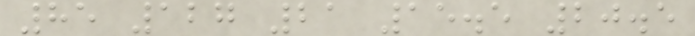85 127 21 15.5 20.5
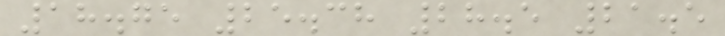18.75 25.38 28.5 21.5
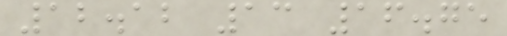12.12 13 16.75
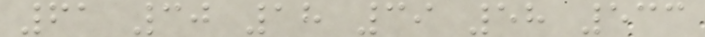61 30 18 39 58 533
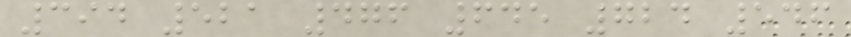394 521 476 645 724 546
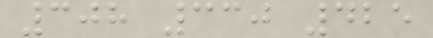308 330 425
